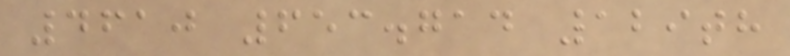4610 653.714 129th
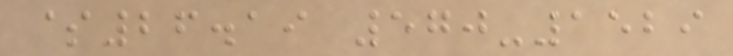$26.19 570-1529
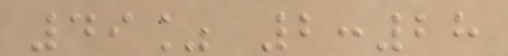49% 2:28
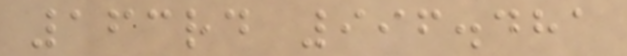163rd 996.481
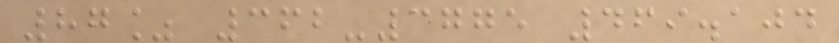87% 362-3775 469.104
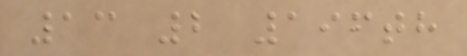13 2 196th
